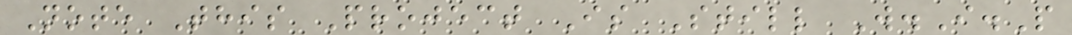Note This Project Is Still W.I.P
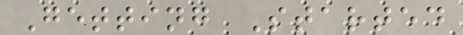Getting Started
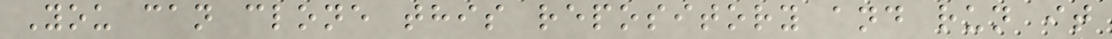You can clone this repository and run it
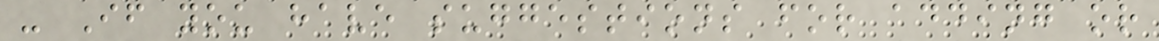- If you have suggestions for adding or
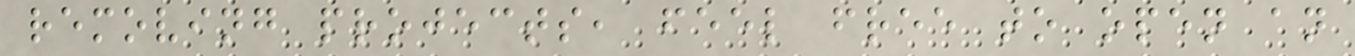removing projects, feel free to open an
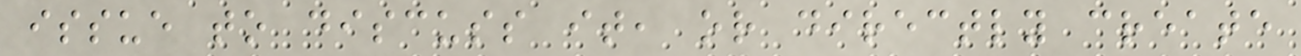issue to discuss it, or directly create
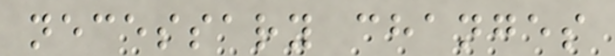necessary changes
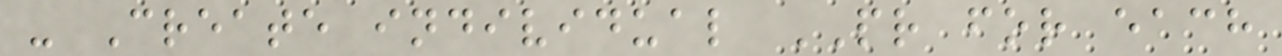- Create individual PR for each
